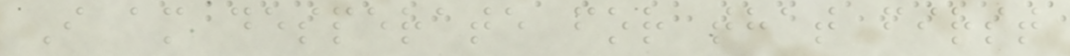I am desperate for that first
